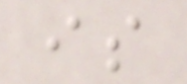is
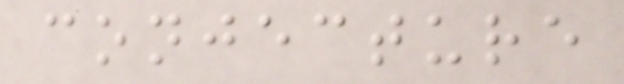conjecture
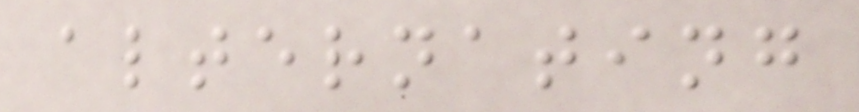alternating
